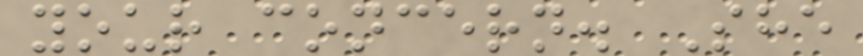your concern. She
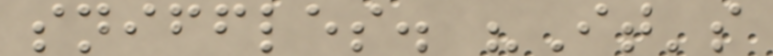sniffles. "It's
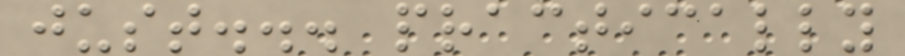just... practically
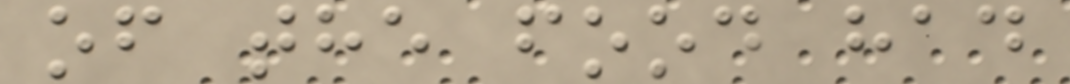of the food had
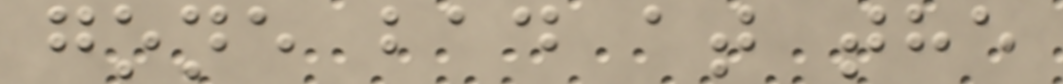gone bad at the
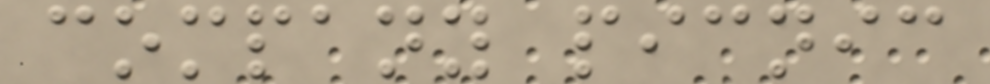company picnic
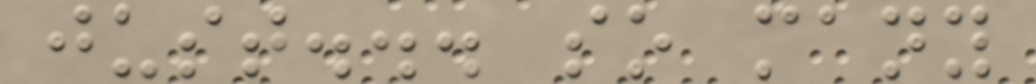just... so many
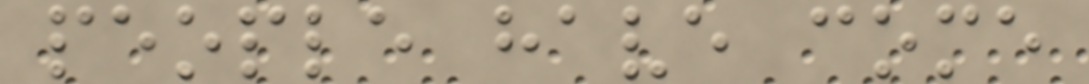people have come
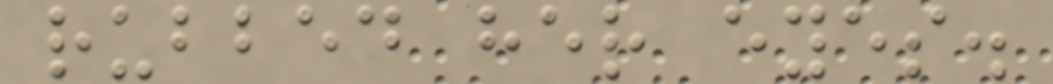rubbed her eyes.
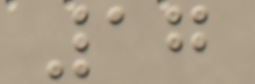17
